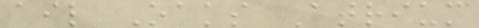ail Oaks Atrium
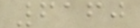6160
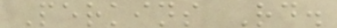Perkins Rd.
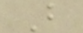B
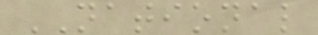NATIONAL
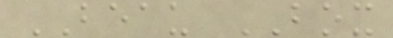BEAU BOX
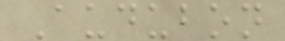Audubon
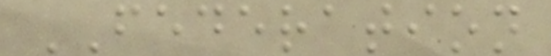FEDERATION
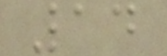14
